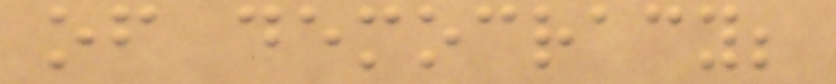of democracy;
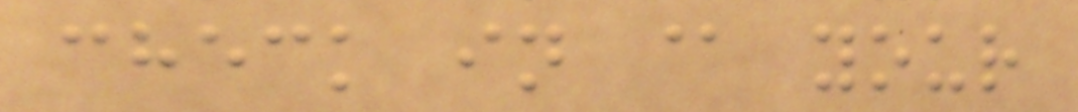check in @ your
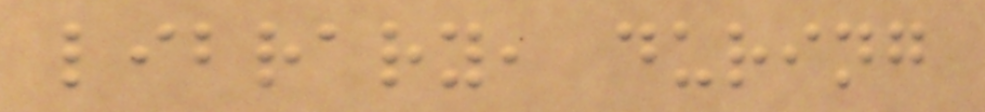library, during
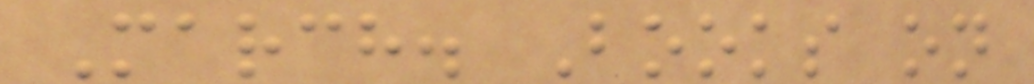March. Books on
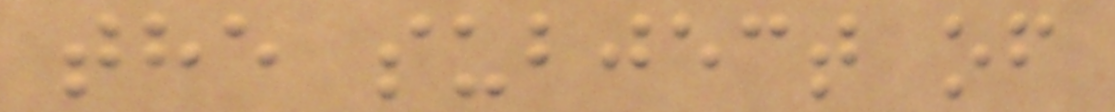the subject of
